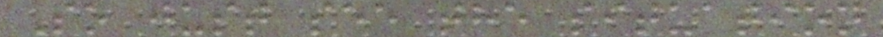So just see the situation
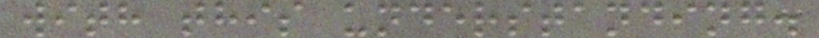with this understanding.
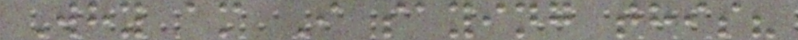Why am I saying this?
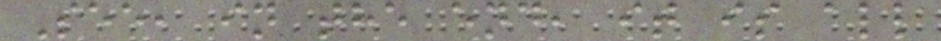See, in the end, it is all
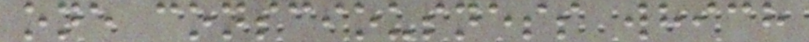one consciousness which
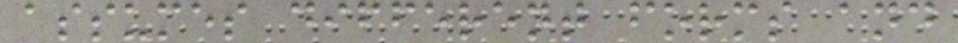assumes different forms and
